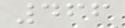466
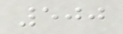500
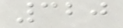320
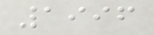1996
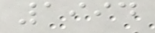1994
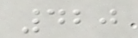420
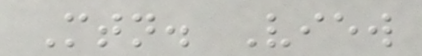Mtn. View
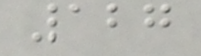127
